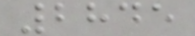2845
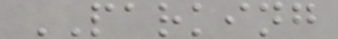PARKING
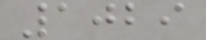1029
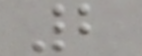2
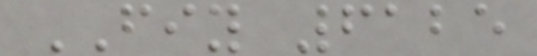FIY 6125
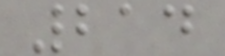214
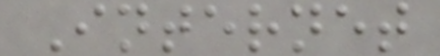Internet
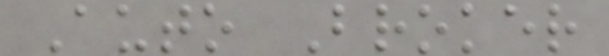Auto Broker
